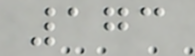173
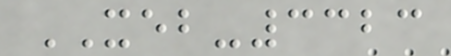XEB-3323
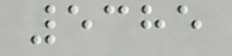5385
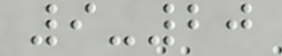9-20
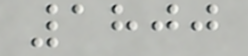1800
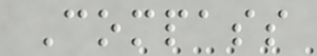Compass
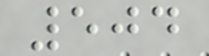504
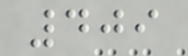409
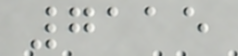7115
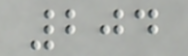204
